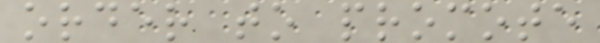order to promote
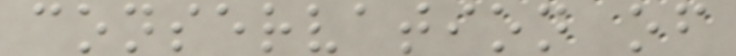conservation of
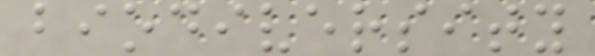biodiversity
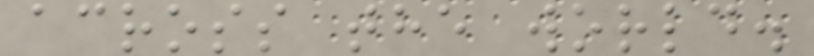across the world.
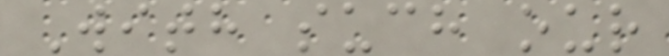With such our
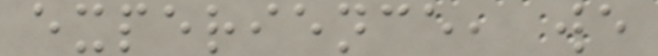experience, we
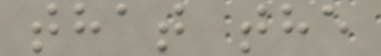that the
